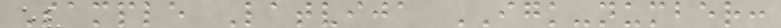Sample Latvija IGK-number:
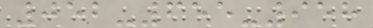052-655-958
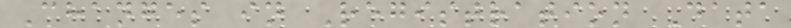Changes in Registration Data
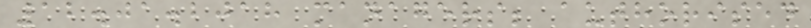12.01.2018 managers; authorised
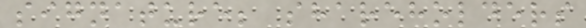signature; shareholders
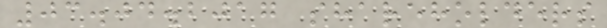03.04.2017 shareholders
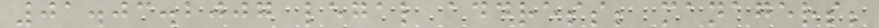01.03.2007 legal address; managers;
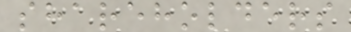shareholders
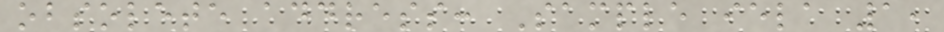obsolete address: Sample iela 1,
